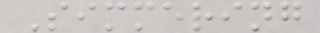Simmering
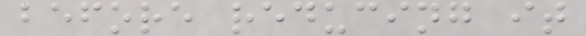before reducing it
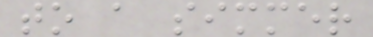to a simmer
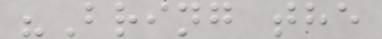"Bring the
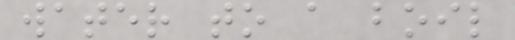water to a boil
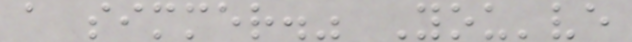a simmer." You've
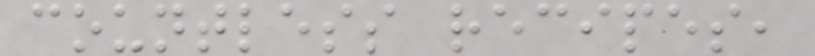countless recipes,
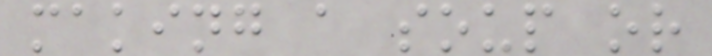making a soup or
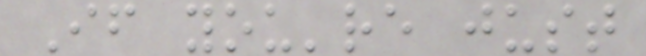If you're just
